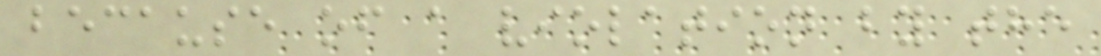because of a violation by the
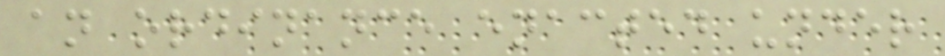an ordinance enacted under
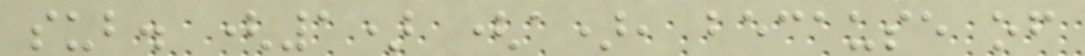sub. (1) (a), because of
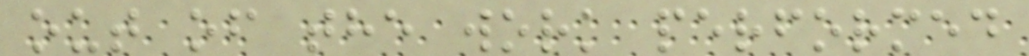out of the work performed
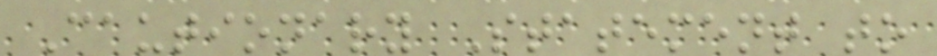Cautionary Statement to
